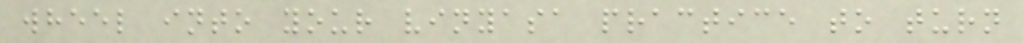wheel into your vinyasa practice to turn
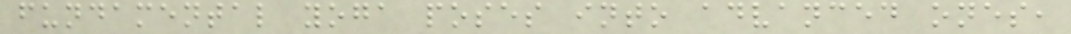fundamental yoga poses into advanced ones,
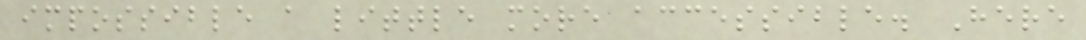impossible a little more accessible. Here
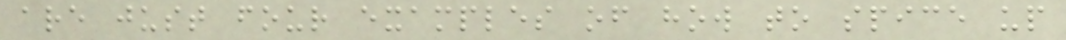are just four examples of how to spice up
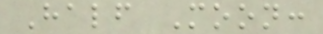Half Moon:
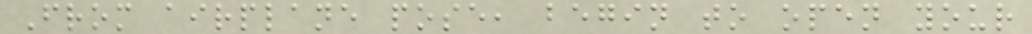From airplane pose, begin to open your
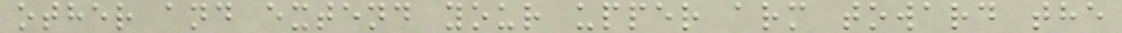other and extend your upper arm toward the
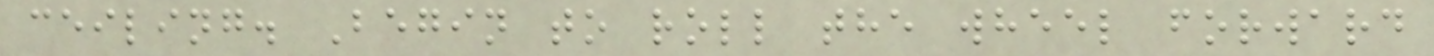ceiling. Begin to roll the wheel forward
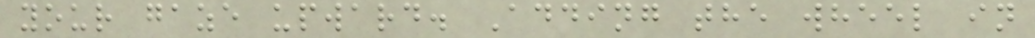your gaze upward. Adding the wheel in
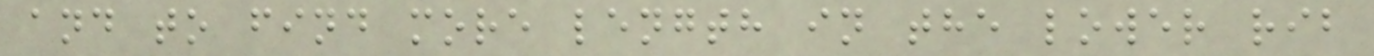and to find more length in the lower rib
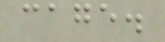cage.
